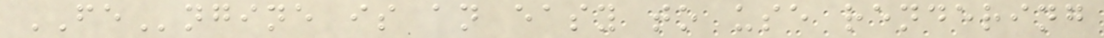FEngine is an easy to use rendering
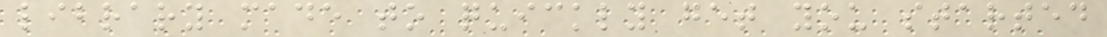library made to quickly get you started
